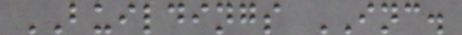BUILDINGS INC.
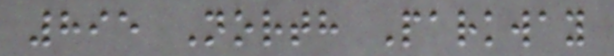895 North Parkway
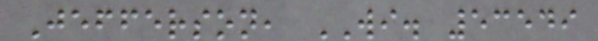Jefferson, WI. 53549
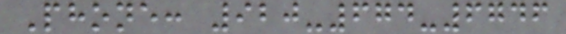Phone: 920-674-6746
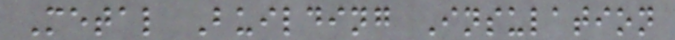Metal Building Insulation
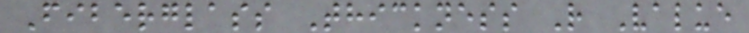Fiberglass Thickness R Value
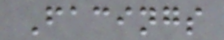Facings
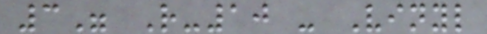3" R-10 - Vinyl
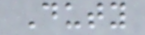Duty
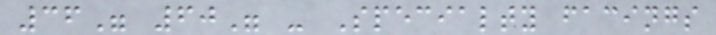36" 60" - Specialty facings
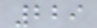229
